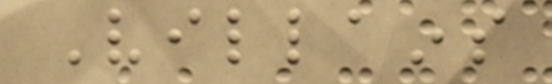Villains
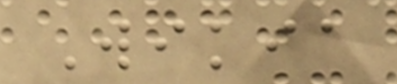Wikia
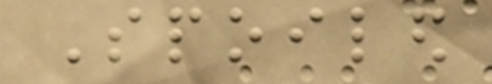Spoiled
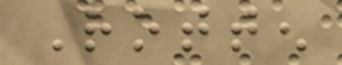Rotten
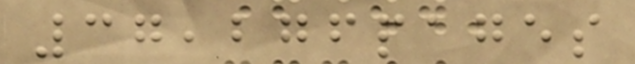37,276pages
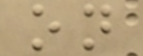on
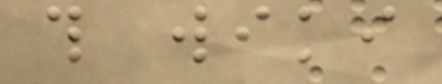this wiki
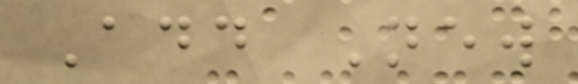Add New
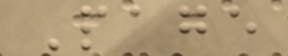Page
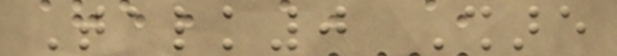Talk0 Share
